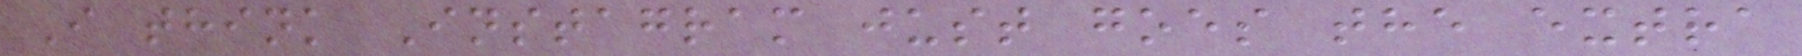I think Instagram just goes the extra
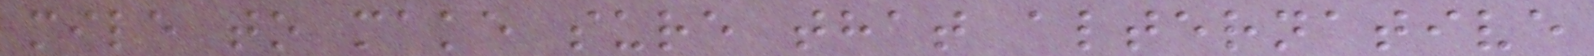mile to make sure that alternative
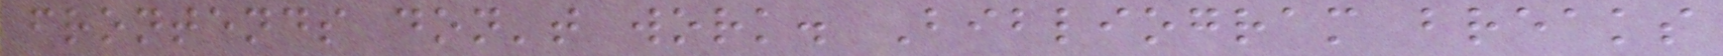frontends don't work. Bibliogram breaks
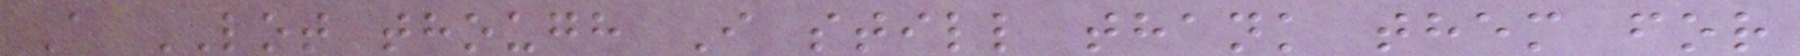A LOT though I still thank them for
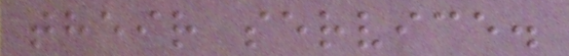their service.
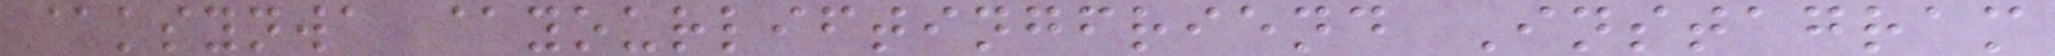@ksynwa @yourliftingfriend Instagram
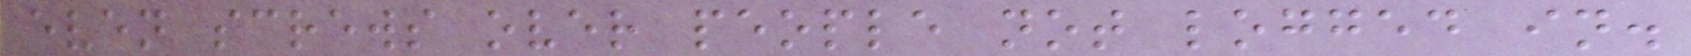even screws over people not logged in.
